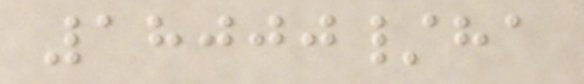18000/ha
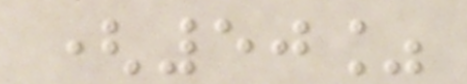(50%
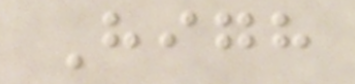High
